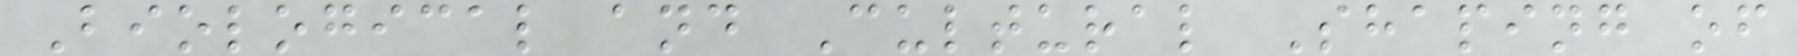Biological and Cultural Shaping of
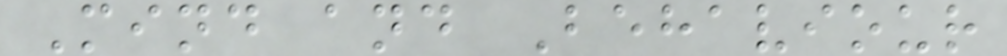Mind and Behaviour
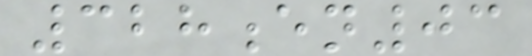328en03
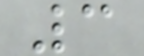3
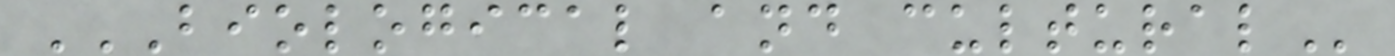BIOLOGICAL AND CULTURAL
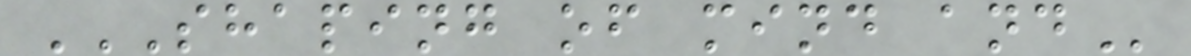SHAPING OF MIND AND
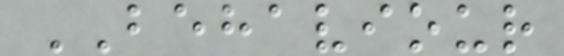BEHAVIOUR
